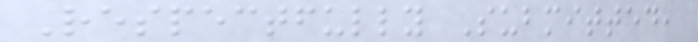Respectfully Submitted,
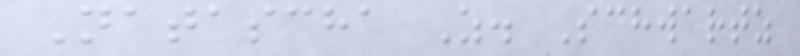Natascha Z. Schwartz
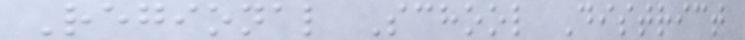Regional School District
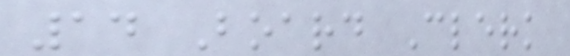14 Board Clerk
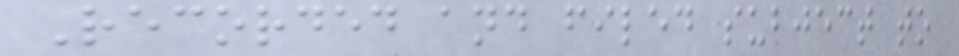Recorded and filed subject to
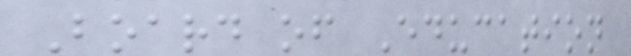Board of Education
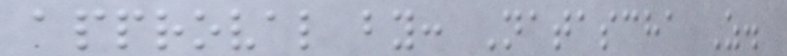approval by: Natascha Z.
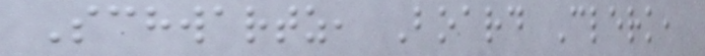Schwartz, Board Clerk,
